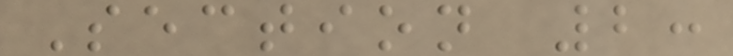Section 2:
